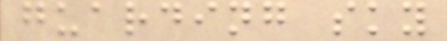guarding sky
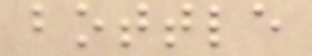bottle
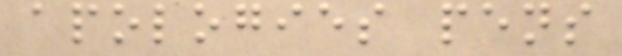apologies pens
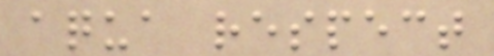aqua respect
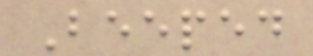Beeped
